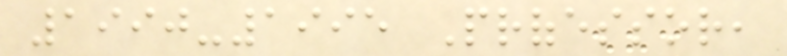1990-1995 Professor,
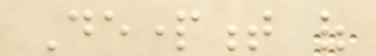Department of
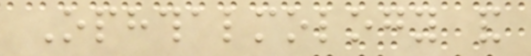Ophthalmology and
